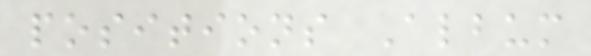positions Album
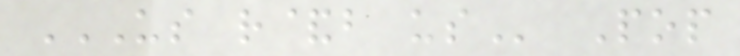US R&B US Pop
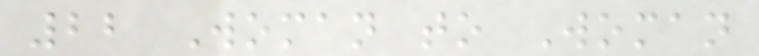22 Woman to Woman
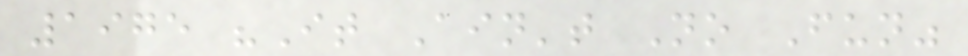1975 "It Ain't No Fun"
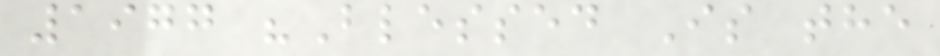1977 "Blessed Is the
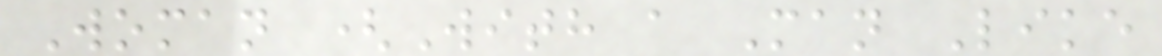Woman (With a Man Like
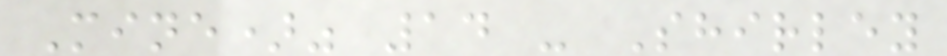Mine)" 14 - Shirley
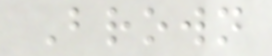Brown
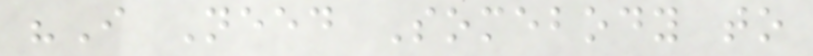"I Need Somebody to
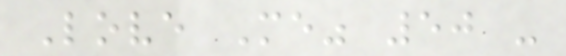Love Me" 50 -
